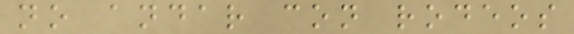no andar con rodeos
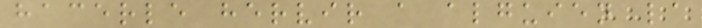hacerle hervir a alguien la
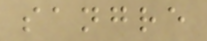sangre
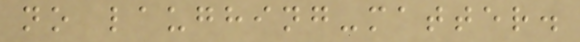no laughing-matter.
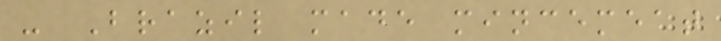- Brazil made mincemeat
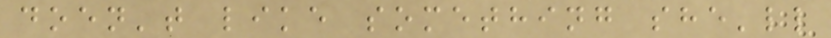doen't like something she'll
